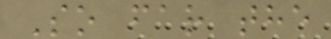So far the
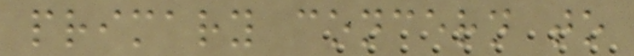primary concern to
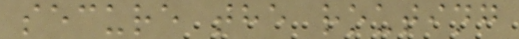secure the routing
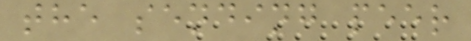the sending peer
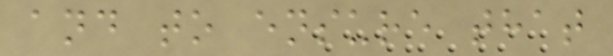and to ensure that
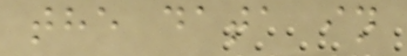the data in
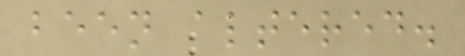been altered.
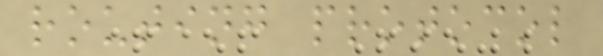routing protocol
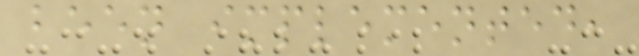been implemented,
